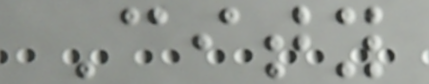City
